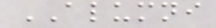ALUMNI
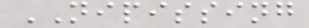NIPISSING
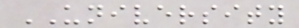UNIVERSITY
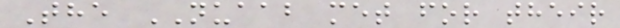The NUAAB met for their
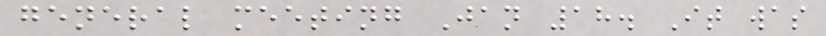general meeting Jan 18. It was
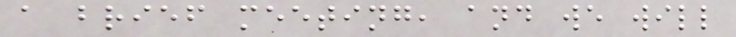a brief meeting, and we will
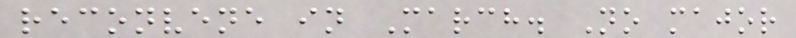reconvene in March. No major
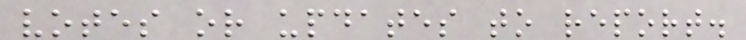votes or updates to report.
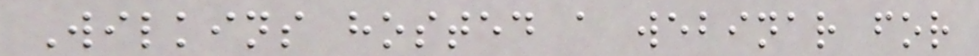Wilkins hosted a webinar for
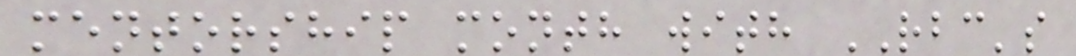mentorship month with RBC's
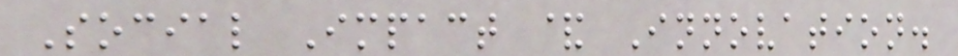Social Impact & Innovation.
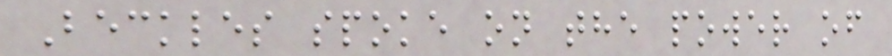Beckles spoke on the power of
